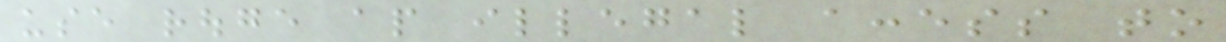use rouge ap illegal access to
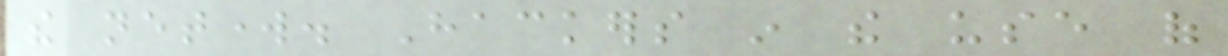the network. Hackers in the use of
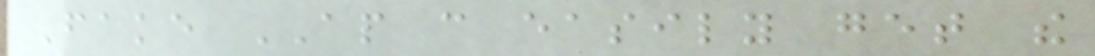Fake AP can easily get the
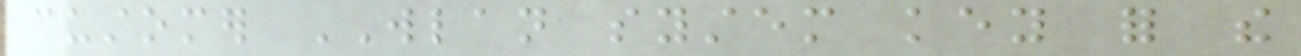customer WLAN system key for the
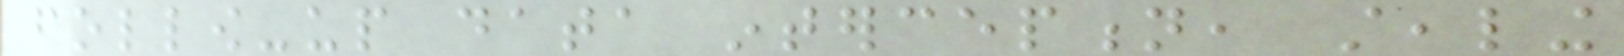follow-up data interception, stealing
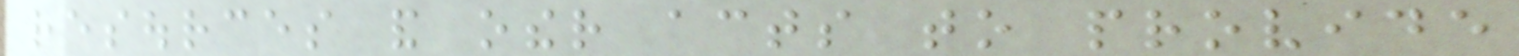resources and other acts to provide
